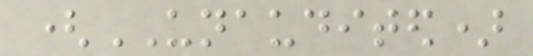(UNAUDITED)
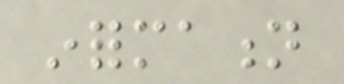information
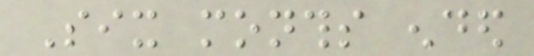Six months ended
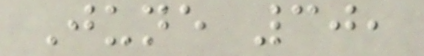June 30,
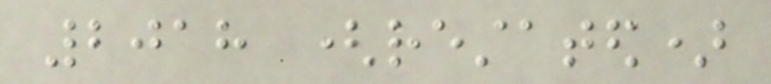2018 (restated)
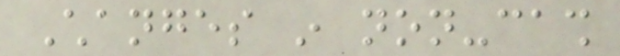Changes in non-cash
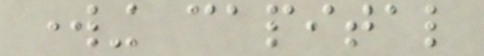working capital
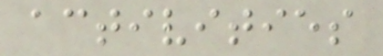activities
